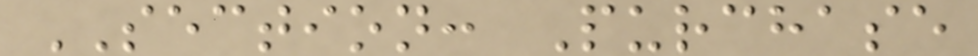SECTION: Purchase
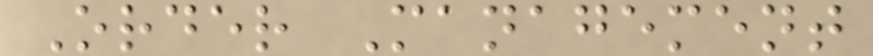Order Management
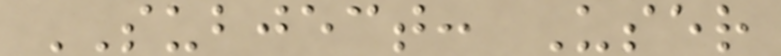SUBJECT: User
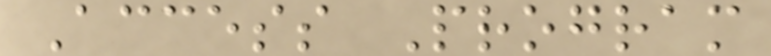Access Program
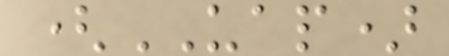(UAP)
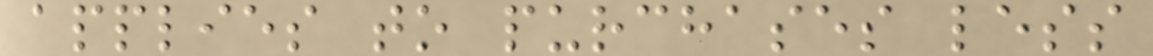applies to purchases less
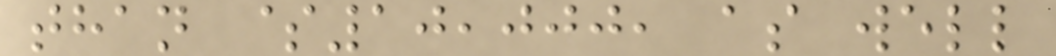than $10,000, as well
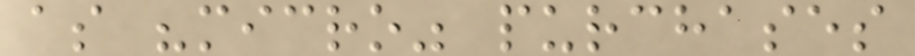as "micro" purchases
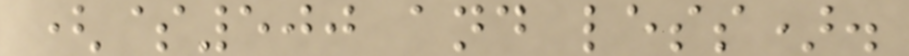($500 and less).
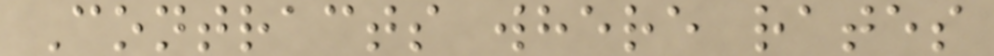Contracts where rates
